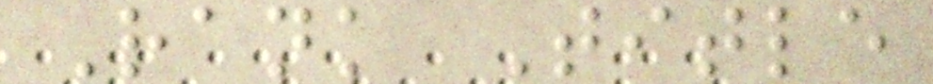Rank Title
